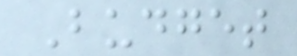Budget
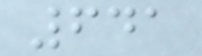641
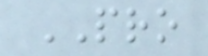PRO
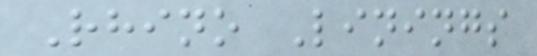Rhino Linings
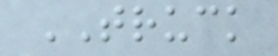TRUCK
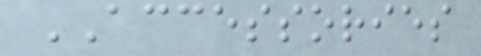ACCESSORIES
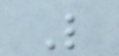L
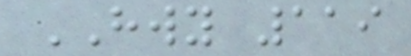HWY 119
